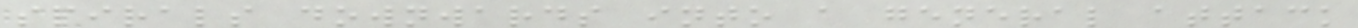spirals downwards into a general attack
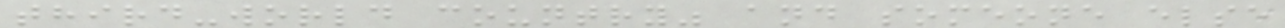third-world country" and someone else
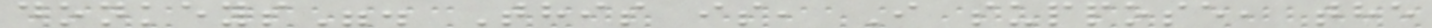donkeys". This is, I suppose, the
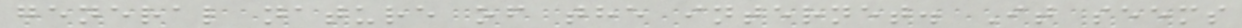general nature of the internet. It seems
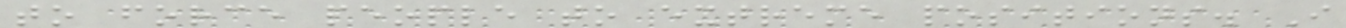to force people to extreme positions. I
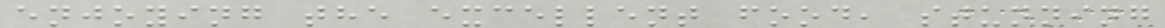enjoying the excellent food, stunning
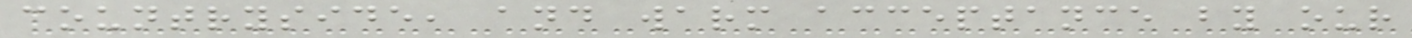countryside, and warm acceptance by our
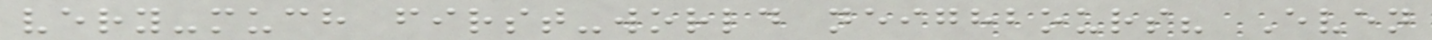very-much first-world neighbours? Even
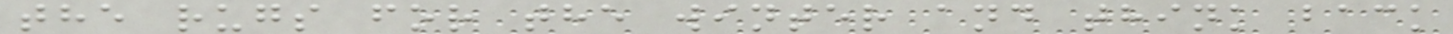the rugs for the winter and think back
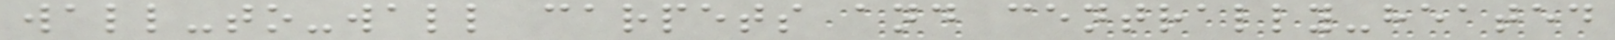wall-to-wall carpets and centrally-heated
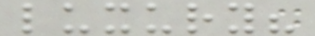luxury?
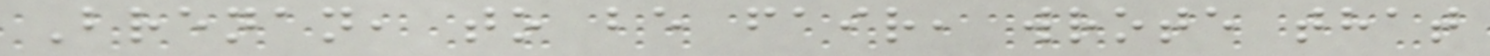Brenan, to be fair, wrote that
